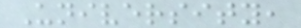University,
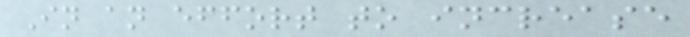In an effort to increase
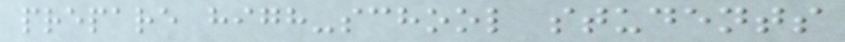prepare high-school students
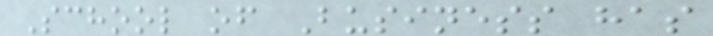School of Business has
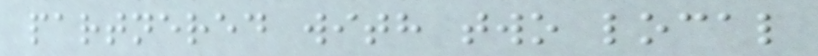partnered with two local
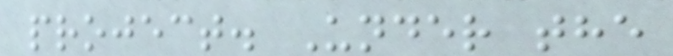project. Under the
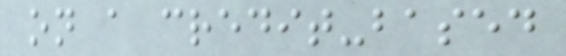on a credit-based
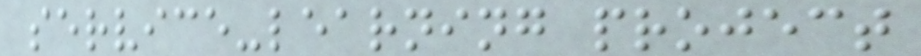service-learning project
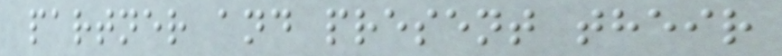partner and present their
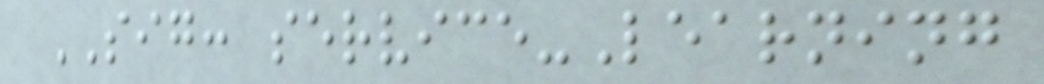SIG: service-Learning
